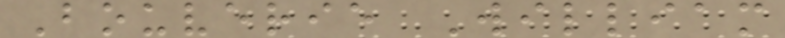Bouverie William
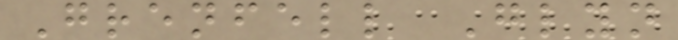Grenfell Glyn
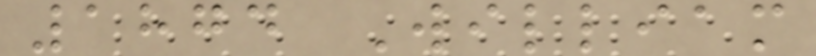1874 William
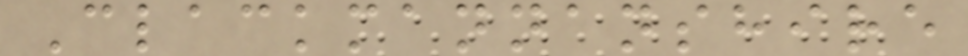Clackmannanshire
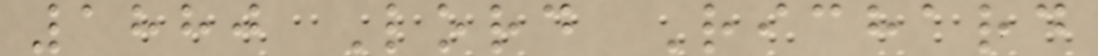1880 Lord Richard
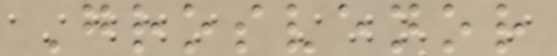Grosvenor
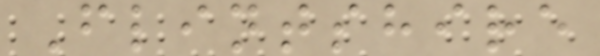Flintshire
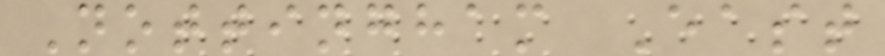Nottingham East
